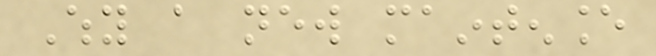Why a new maintenance
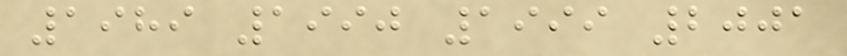1989 1990 1999 2001
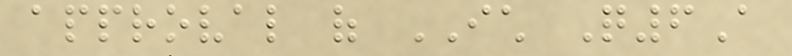approval of ICH Q6A
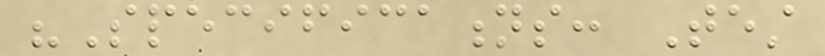"Specifications: Test
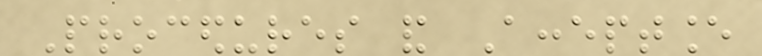Procedures and Acceptance
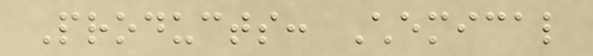Products: Chemical
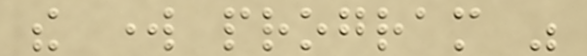the work program was
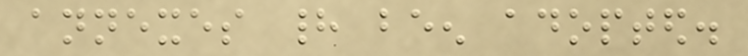annexes had been adopted.
